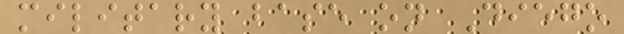military base on Diego
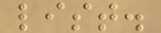list.
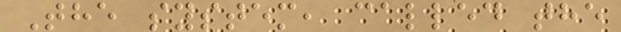The system, called the
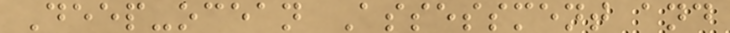Deep-ocean Assessment and
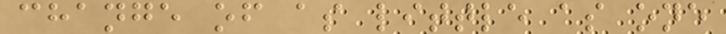change of as little as one
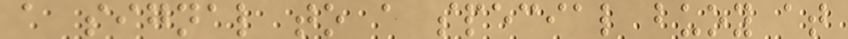a signal to a special buoy at
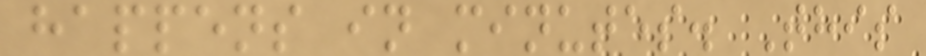happens in minutes. This
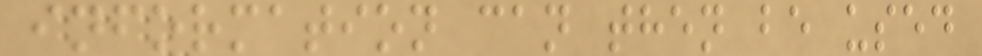information can then be used
